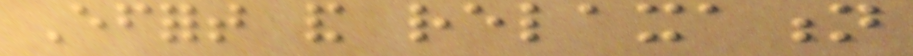Effort and relaxation
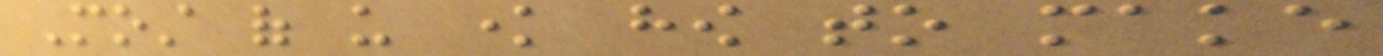Most of us know how to make
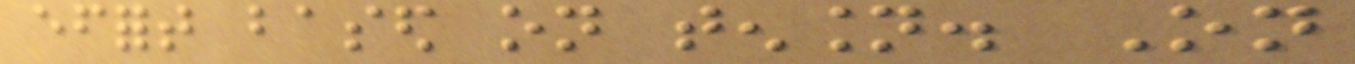effort based on tension. On
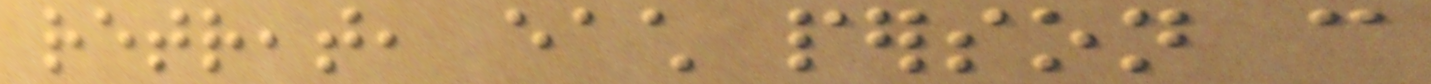retreat, each person can
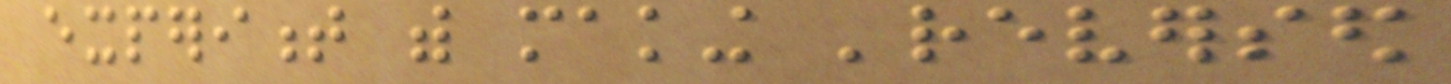experiment with making 'reversed
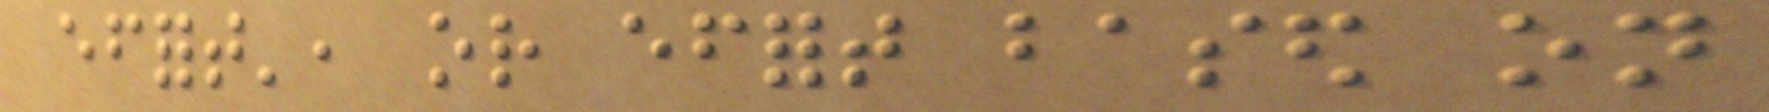effort', or effort based on
